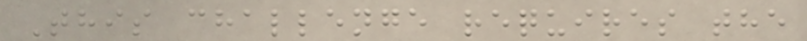This challenge requires the
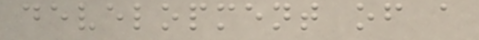development of a
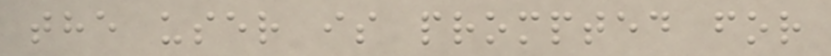the user is prompted for
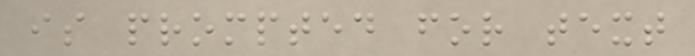is prompted for text
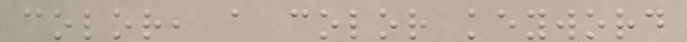color, a color keyword
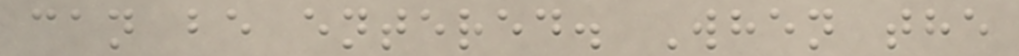can be entered. When the
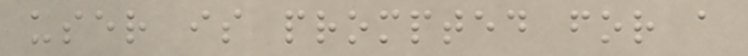user is prompted for a
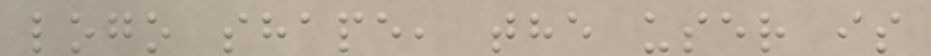logo shape, the user is
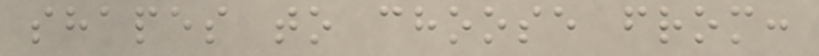shapes to choose from:
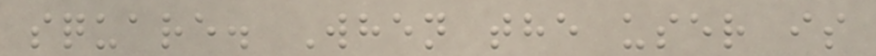square. When the user is
